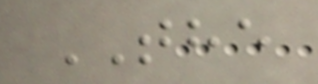THE
